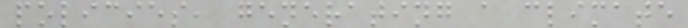policies, generating a climate
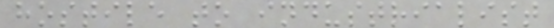hostile to industrialist
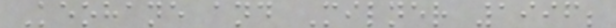Keohane and Milner 1996;
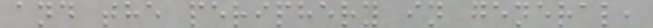and the periphery in general,
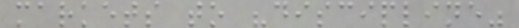markets to "discipline"
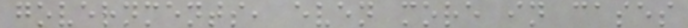governments, even more in cases
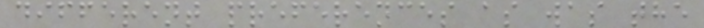different preferences as was the
